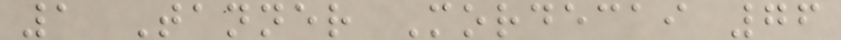1 Tanner Mordecai 76
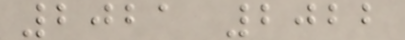2021 2022
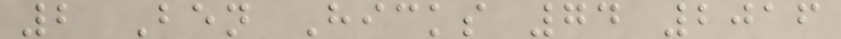2 Ben Hicks 74 2016
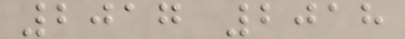2017 2018
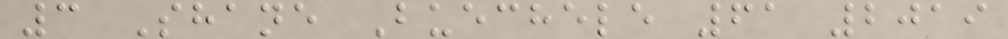3 Shane Buechele 61 2019
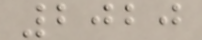2020
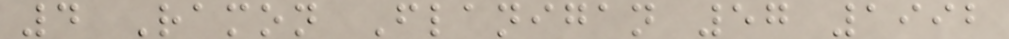4 Ramon Flanigan 57 1992
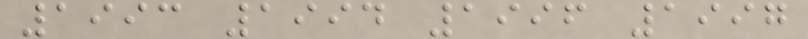1993 1994 1996 1997
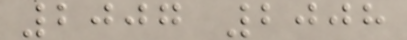2007 2008
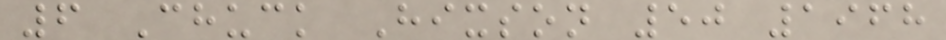6 Chuck Hixson 50 1968
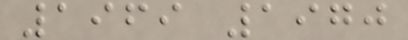1969 1970
